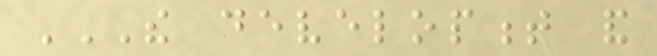THE DEVELOPMENT AND
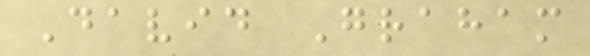David Graham
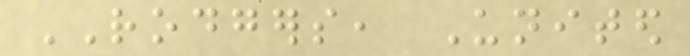RODGERS, United
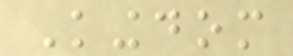Kingdom
